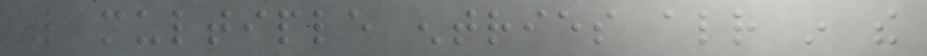with multiple entries already in the
